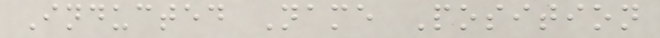Inducted Name Position
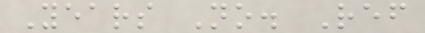Years No. Ref
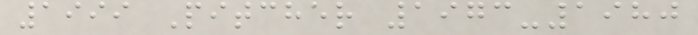1999 Pitcher 1973-1980
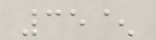35^
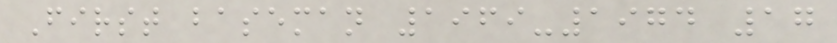First baseman 1969-1974 17
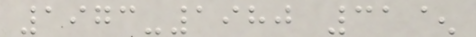1973-1980 31^
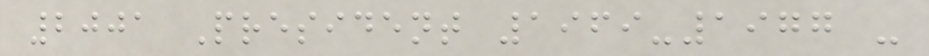2001 President 1969-1977 -
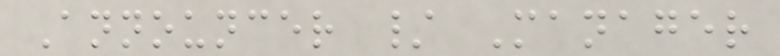Announcer / Manager
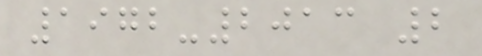1972-2013 2
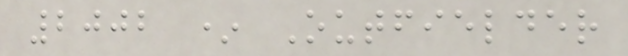2002 * Outfielder
